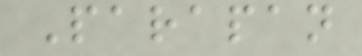Parapan
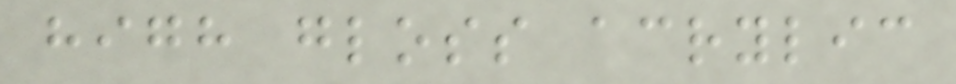high gloss acrylic
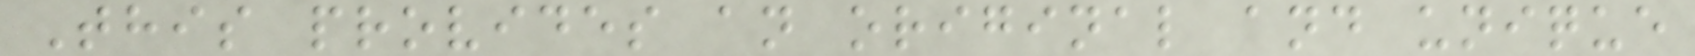This provides an original and unique
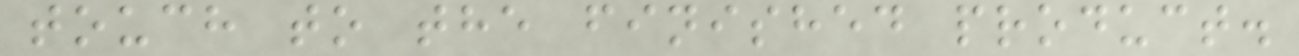touch to the finished product.
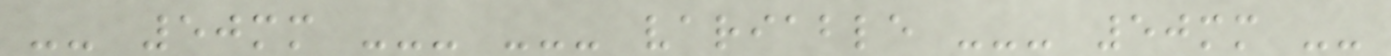-- 50mm --- --- variable --- 50mm --
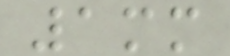1mm
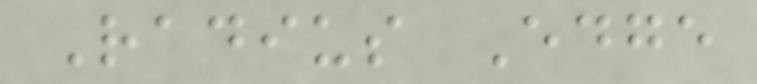Radius Edge
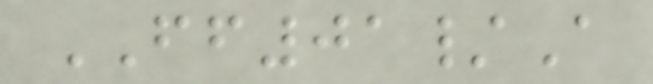FF01/A
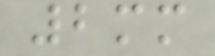2mm
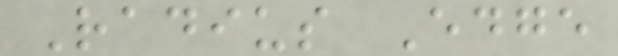Radius Edge
